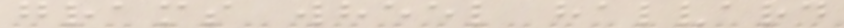grams wheel halvard
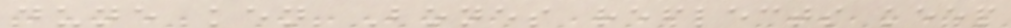dune ken Bones reflects keep
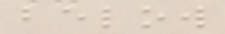below
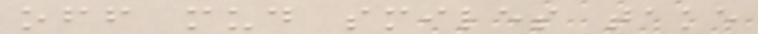off mud smiles take
